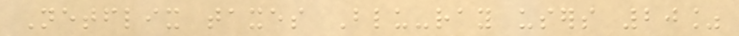Netflix taxes Blu-ray users 20%
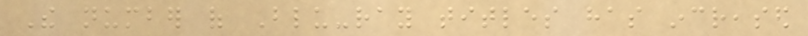The number of Blu-ray titles has increased
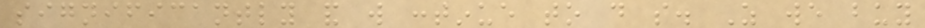significantly and will continue to do so. As we buy
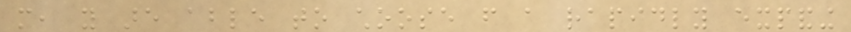more, you are able to choose from a rapidly expanding
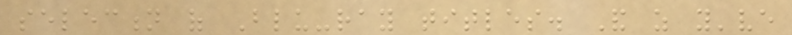selection of Blu-ray titles. And as you've
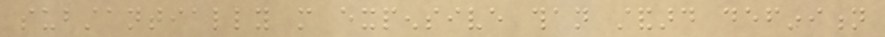substantially more expensive than standard definition
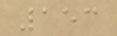153
